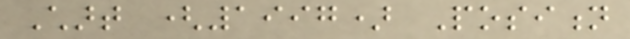Chart (1997) Position
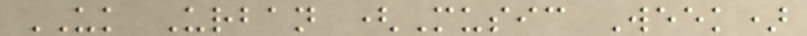UK Urban (Music Week)
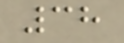38
